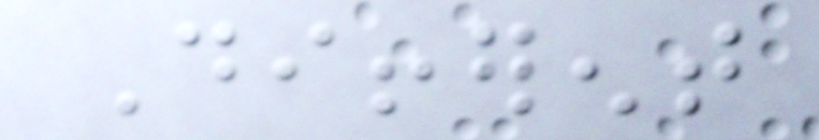Different
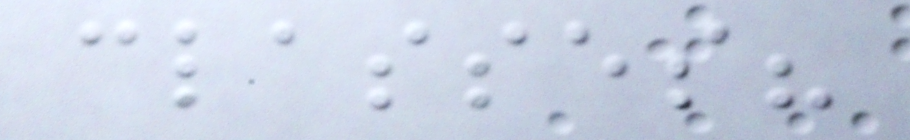classes?
